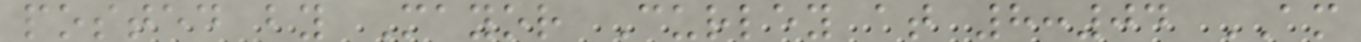posted by Mayor Curley at 8:04 AM
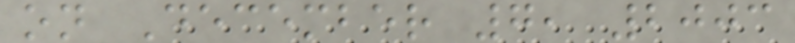on December 7, 2003
